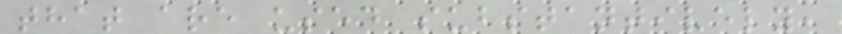that are used substantively,
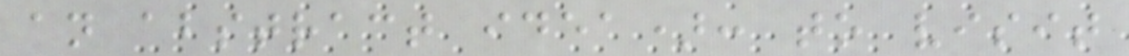an abstract idea): to visit
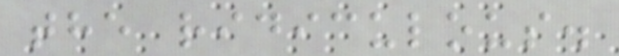the ridiculous.
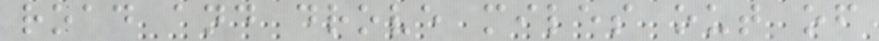road and drove miles out of
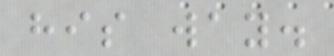his way.
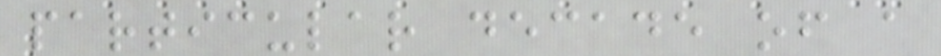particular decade of a
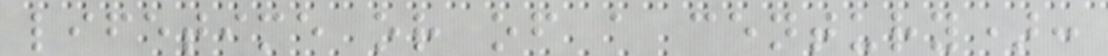lifetime or of a century):
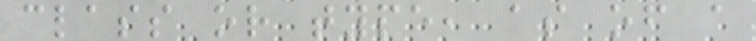class or type, as of a
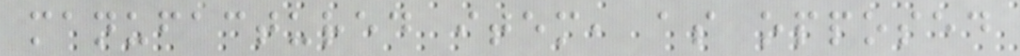manufactured item, as opposed
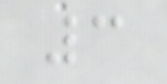3
